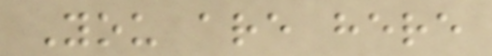You are here
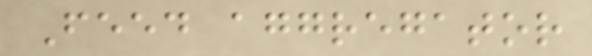Feed aggregator
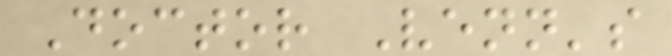Doctor Venn's
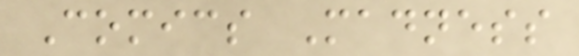Comics Madness
